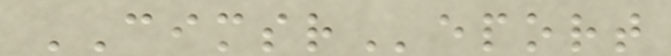CIMSReport
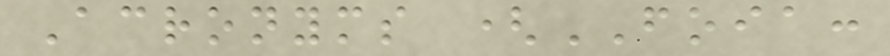Acronyms (FOIA:
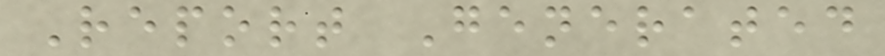Report Generated
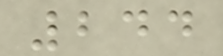244
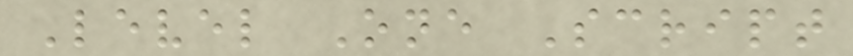Level One Script
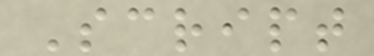Script
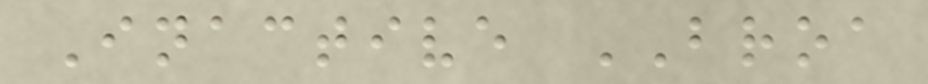Inactive BROA
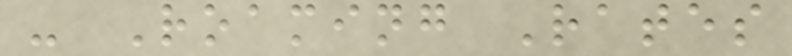- Roaming Rates
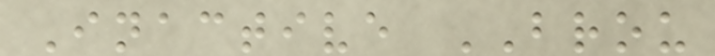Inactive BROU
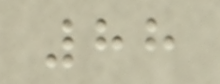88
